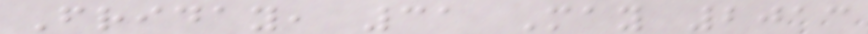Friday, 31 May 2013
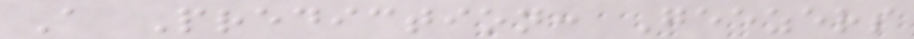A Prediction: Geezers
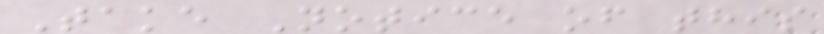Take Notice of this
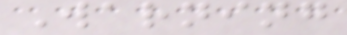Warning
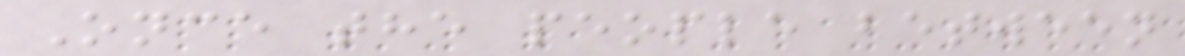Once the people between
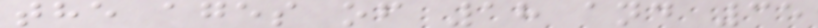the ages of 18 and 35
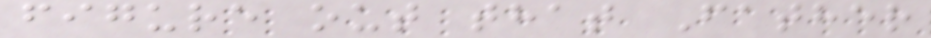figure out that Father
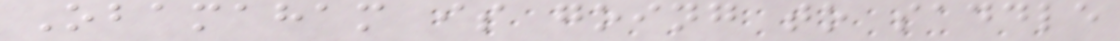Obamaham is going to saddle
